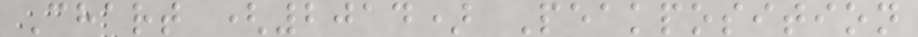Chart (2014) Peakposition
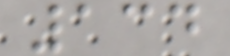134
